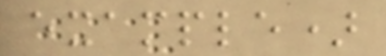example)
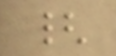{
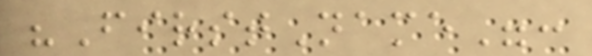"FirstName":
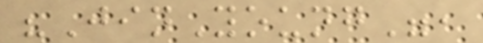"JinYoung",
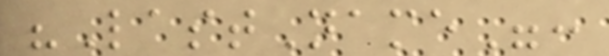"LastName":
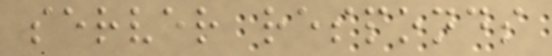server responds
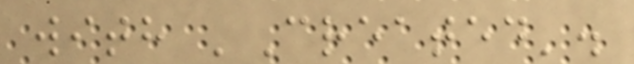with 'Created'.
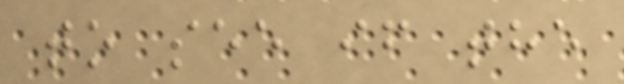to see if the
